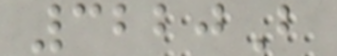3220B
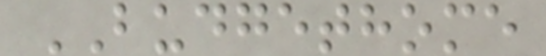BUDGETHOME
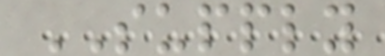SUPPLY
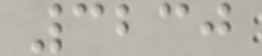3230
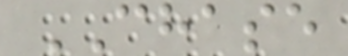CHASE
